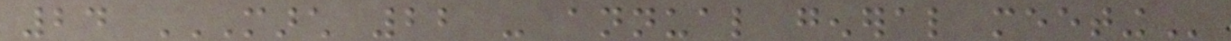24 MARCH 22 - ANNUAL GENERAL MEETING
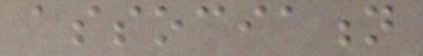association
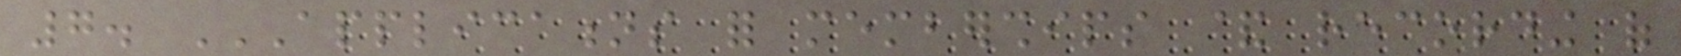7. APPLICATIONS FOR MEMBERSHIPS & RECORDING OF
